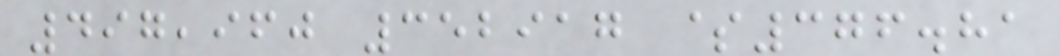497,960 352917 $376.81
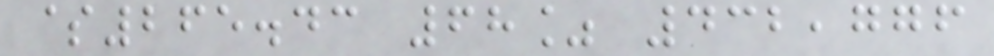$265.43 68% 432,776
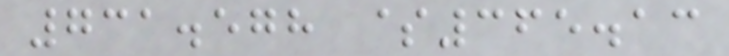731.578 $365.13
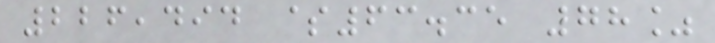226,494 $63.35 78%
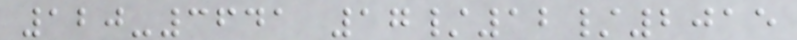120-3641 17/12/2015
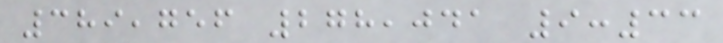389,756 278,041 9:33
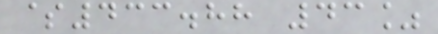$433.88 43%
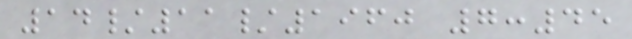14/11/1960 7:45
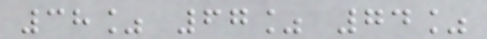38% 67% 74%
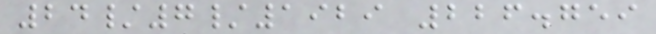24/7/1929 226.759
